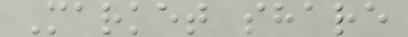Market share
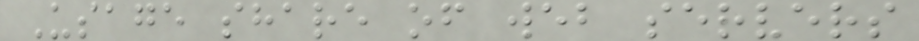Usage share of web servers
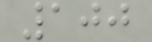100
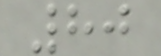80
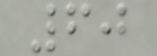60
